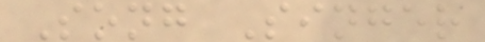Song Singer
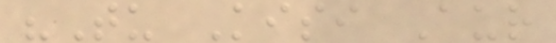"Tu Kisi Aur
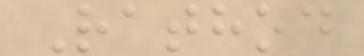Rathod
